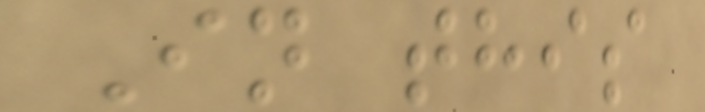In this
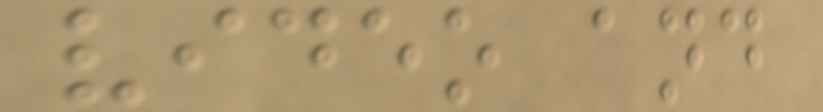video and
